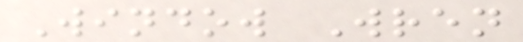Window Wren
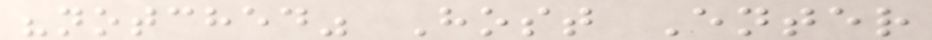"notched" Host Enter
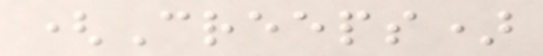(Creeps)
